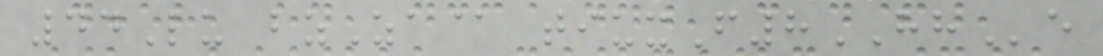44Lu bzZa@ tiuxF8HHe
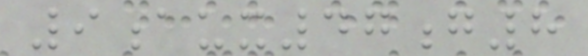9aux47g8
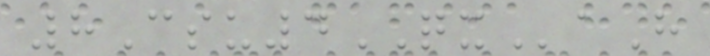8Csu4QXaH
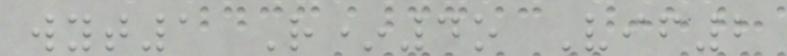wyt1 R*4o Vif2
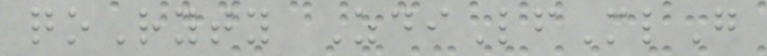qoRyty ZdiLfMlG
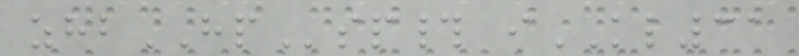zhbHPsp# iKL31
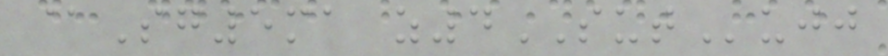@Sg5ma z4SUTujj
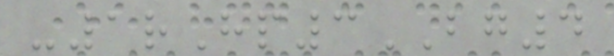-1rHp3BG4
